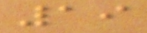19
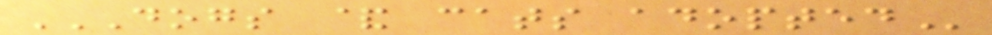DOGS & CATS ADOPTED
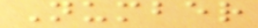Number
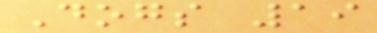Dogs 19
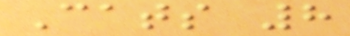Cats 8
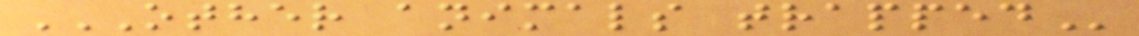OTHER ANIMALS TRAPPED
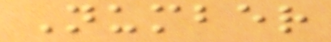Number
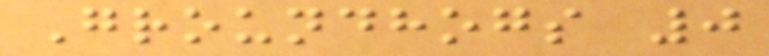Groundhogs 0
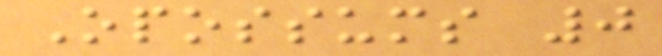Opossums 0
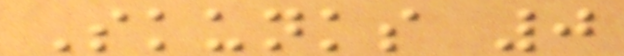Skunks 0
